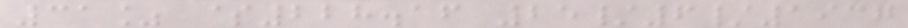31% $228.16 25/6/1937
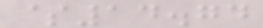$14.74
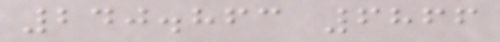240.863 6866
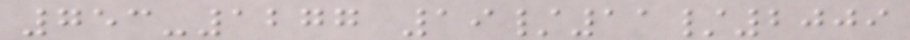753-1277 19/11/2009
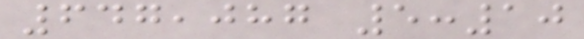647,087 5:10
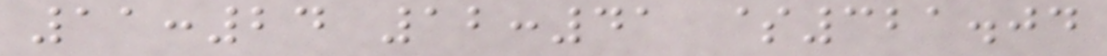11:24 12:41 $321.04
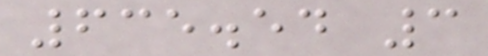635.54 3
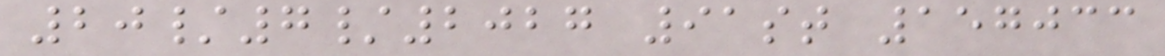20/7/2027 91st 157033
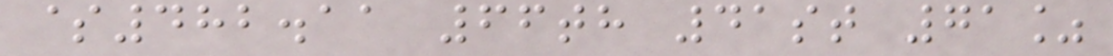$482.11 66th 41st 71%
